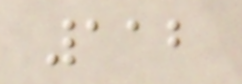112
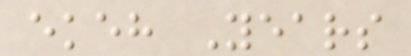ekeh Years
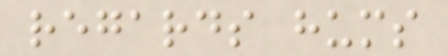regards hums
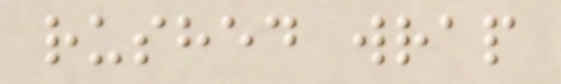rushed wrap
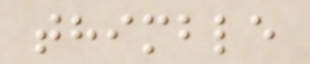thimble
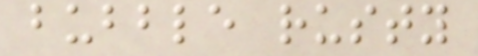bubble rusty
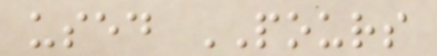used POURS
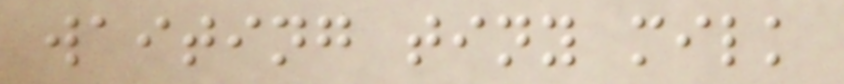waiting tiny milk
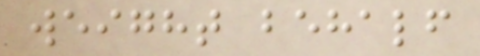weight behalf
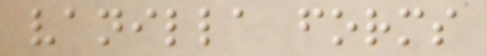vanilla forms
